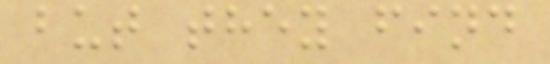but they find
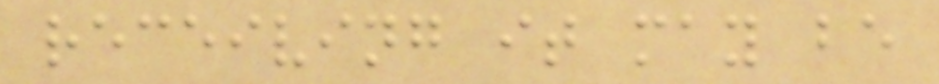receiving it may be
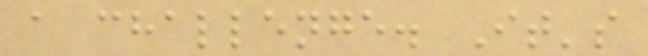a challenge. It's
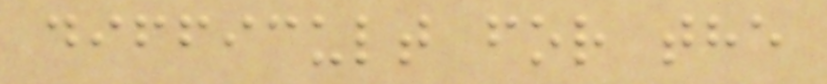difficult for the
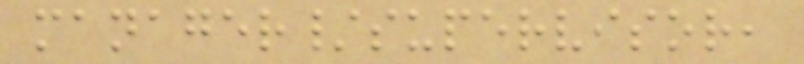manager/supervisor,
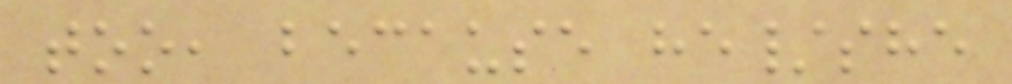too, because he/she
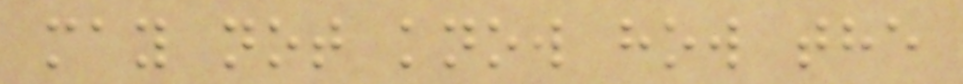may not know how the
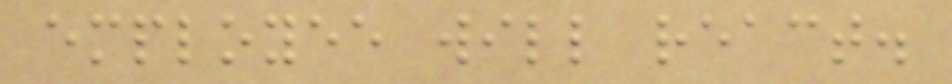employee will react.
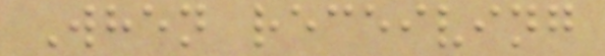When receiving
